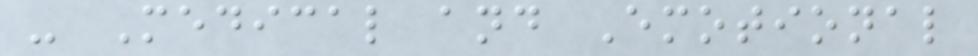- Medical and Emotional
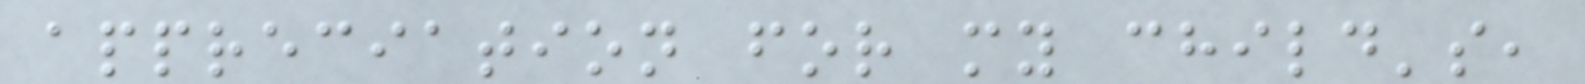appreciation for my child's,
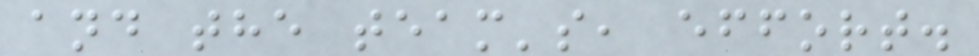and the team's, effort.
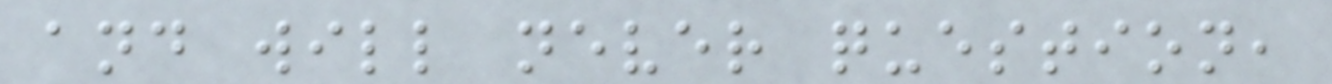and will never question,
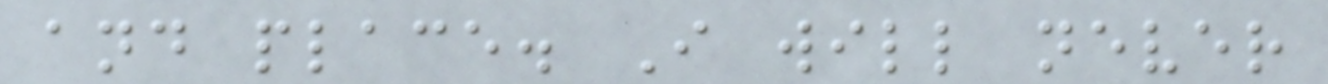and place. I will never
